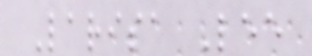Larisa Lee
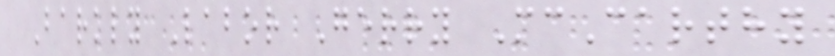Barkly Labor Gerry McCarthy
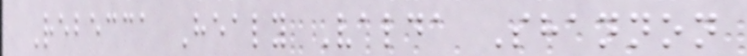Rebecca Healy Valda Shannon
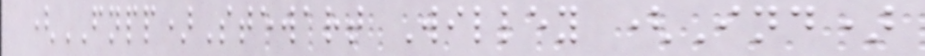(FNPP)Stewart Willey (Ind)
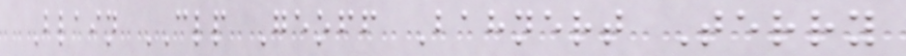Blain CLP Geoff Bahnert Terry
